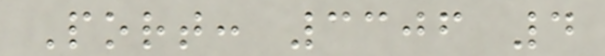Port: 3306 4
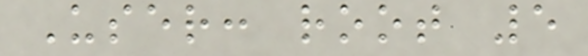User: root 5
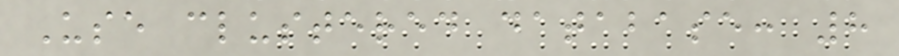Use clustered database: 8
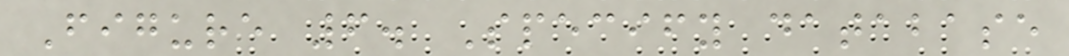Figure 6. Specify database
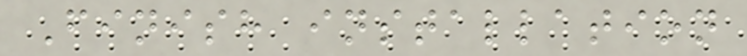Finish installation
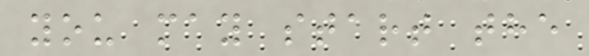you may start the
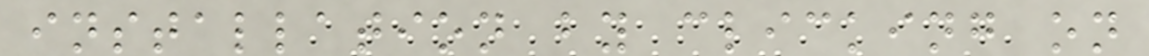installation by clicking on
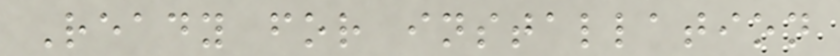Ready for installation
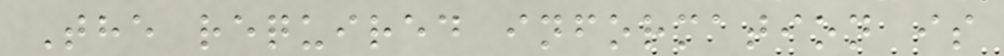The required information is
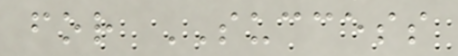for SUCCESS
